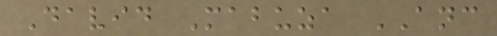David Mabuza ANC
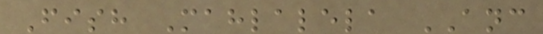Fish Mahlalela ANC
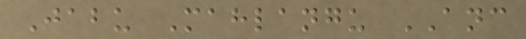Jabu Mahlangu ANC
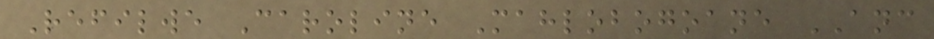Refilwe Caroline Mahlobogoane ANC
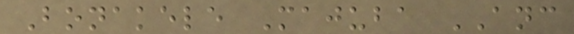Bonakele Majuba ANC
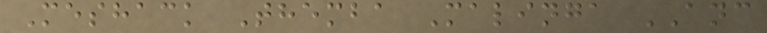Meshack Themba Malinga ANC
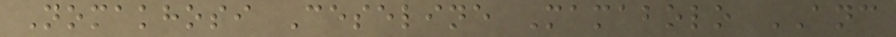Nomakhosi Ceseline Mamabolo ANC
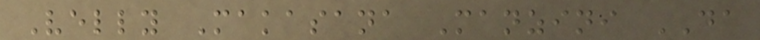Velly Makasana Manzini DA
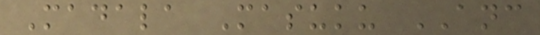Madala Masuku ANC
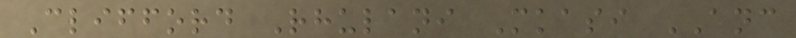Clifford Rhulani Mkasi ANC
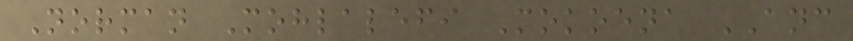Norman Mohlalefi Mokoena ANC
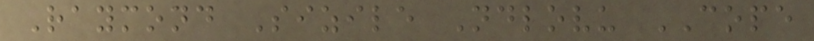Raymond Sizile Ndlovu COPE
